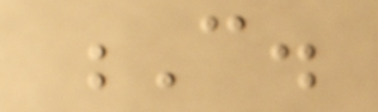C.
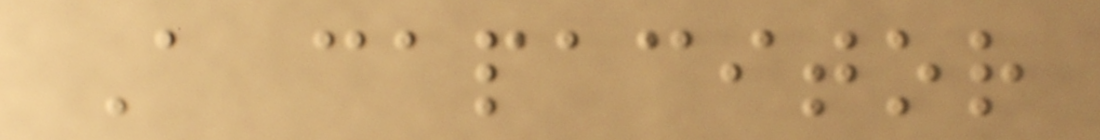A capacitor
